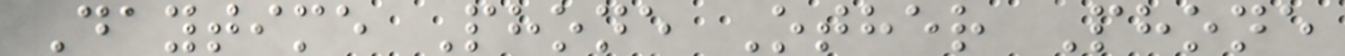Daytime Phone Other Phone
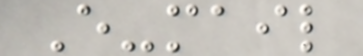E-mail
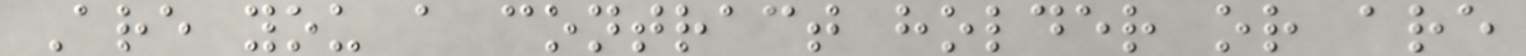Are you a contract holder or are
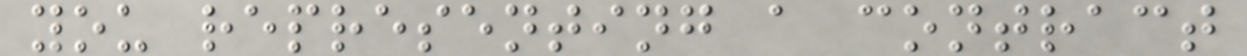you representing a contract
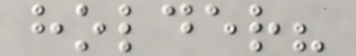holder?
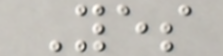Yes
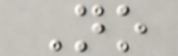No
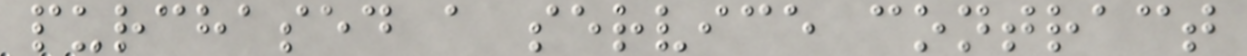purchased a service contract
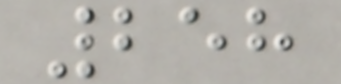258
